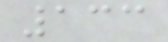133
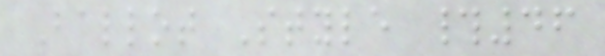Ballot Style #46
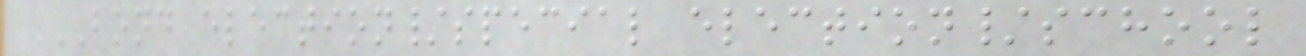BOND ELECTION/SPECIAL ELECTION/SCHOOL
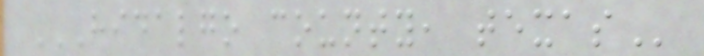HIDALGO COUNTY, TEXAS
